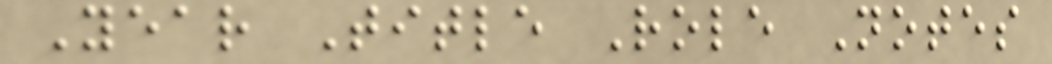Year Title Role Notes
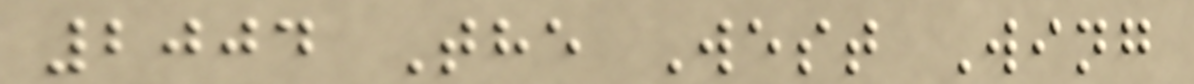2004 The West Wing
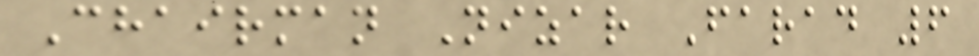Chairman Nizar Farad 6
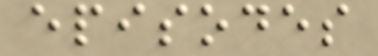episodes
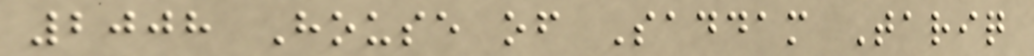2008 House of Saddam Tariq
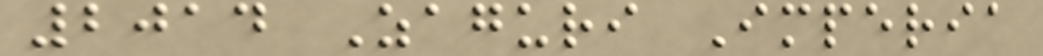2014 Zaguri Imperia
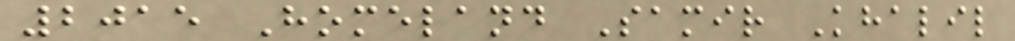2015 Homeland Samir Khalil
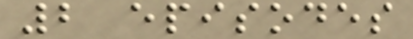2 episodes
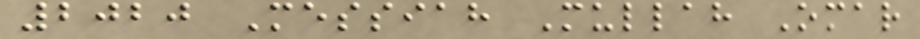2020 Messiah Mullah Omar
